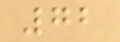72
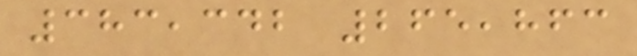383,342 265,863
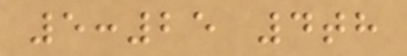5:25 4th
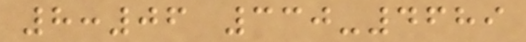8:06 330-4689
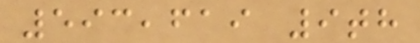593,619 9th
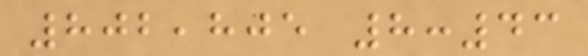802,805 8:43
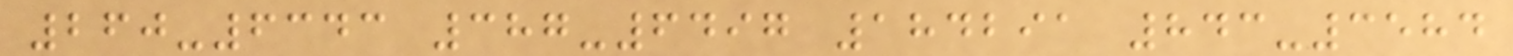260-6343 387-6497 184291 843-3584
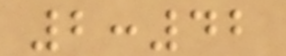2:42
